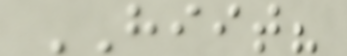HIIT?
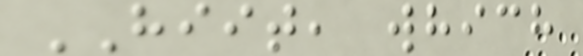HIIT, which
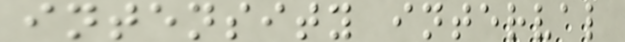intensity interval
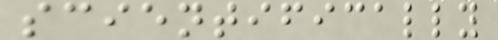scientifically
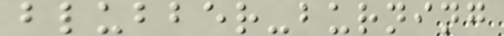blubber-burning
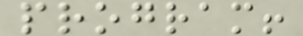program!
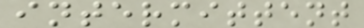intermittent
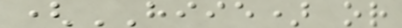(HIIE) or
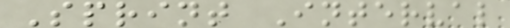Sprint Interval
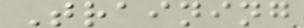Training
